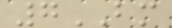7BM
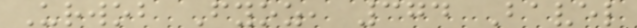Urwob Fyoz, 374 Bavel
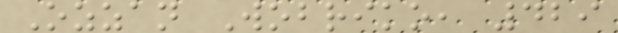Ozzan Wobriko, 429
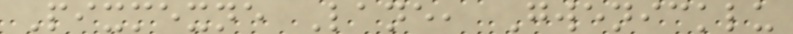Pixmexne Lane, Gwenicklu
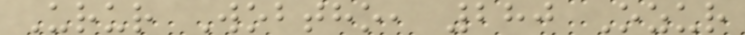Urur Wobtho, 280 Ozur
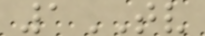1TV
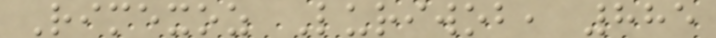Rimexoz Luriwob, 885
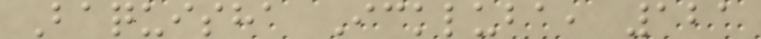Baquisha Ickluba, 121
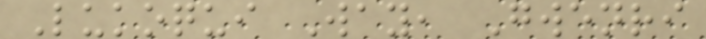Lukoqui Way, Gwenri
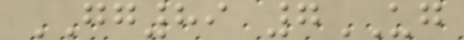GG89 7UG
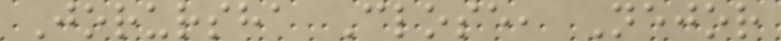Jorursha Close, Nejor
